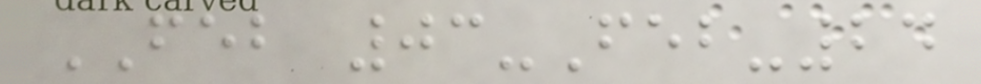FEB 03-Feb-24
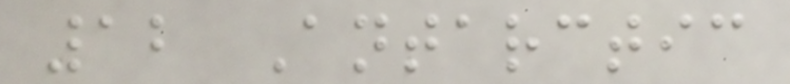12 Antarctic
